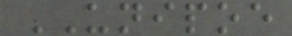UNIPOE
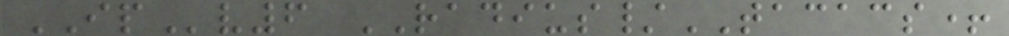IPv6 RADIUS/TACACS+
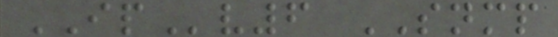IPv6 SNMP
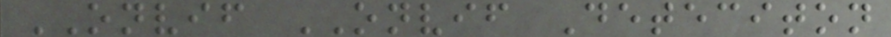ONVIF ONVIF Deteciton
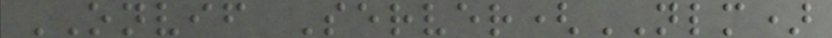ONVIF Server(NLM)
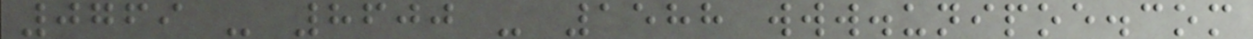0769 - 8600 - 1588 www.unipoe.com
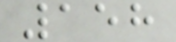158
